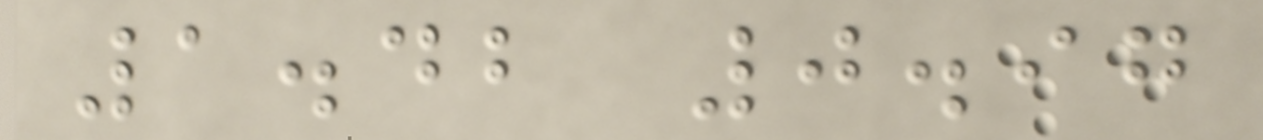1.42 0.97
